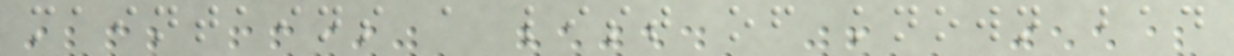maintains a list of known bad
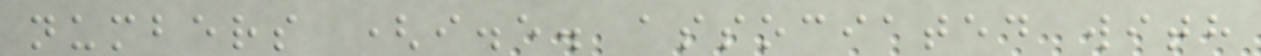numbers (i.e. associated with
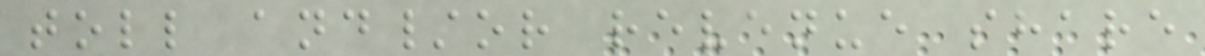toll and/or revenue share
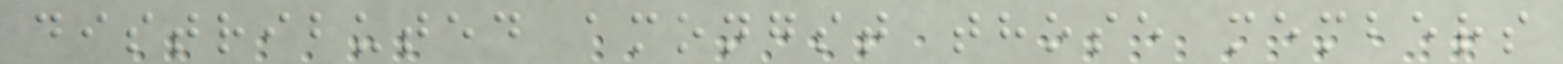distributed amongst those members
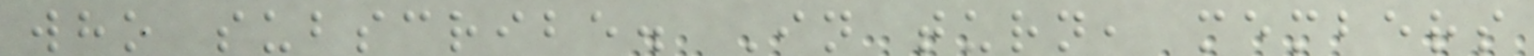who subscribe. In turn, members
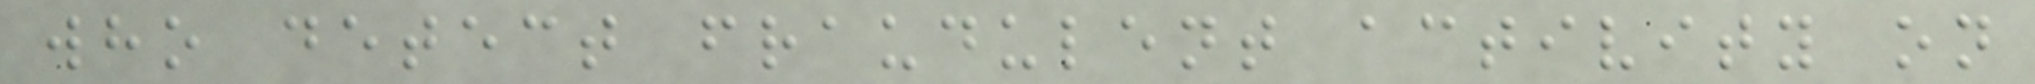who detect fraudulent activity on
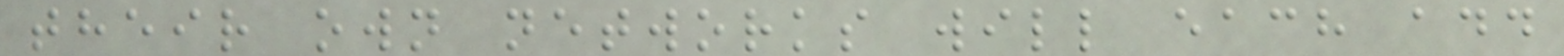their own networks will each add
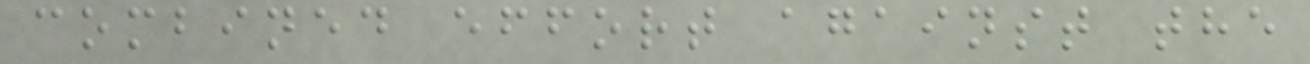combined effort against the
